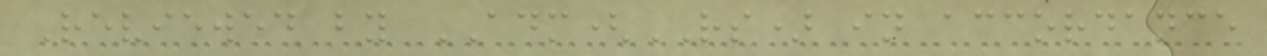Reviewed by ADM(RS) in accordance
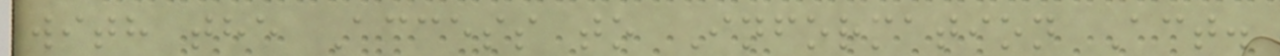with the Access to Information Act.
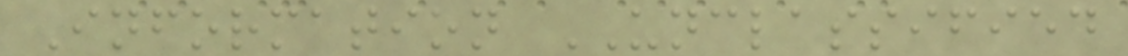Information UNCLASSIFIED
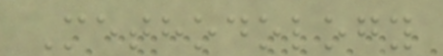Methodology
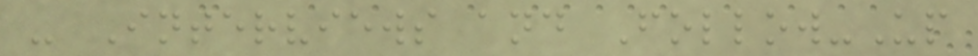- Interviews and Follow-Up
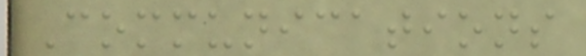Communications
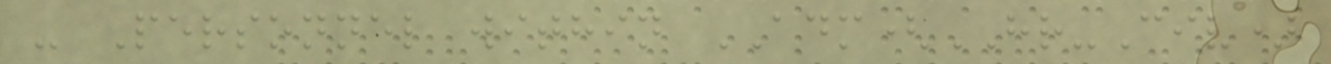- Personnel within ADM(HR-Civ)
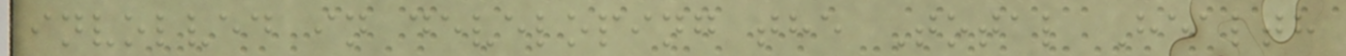involved in developing the Total Health
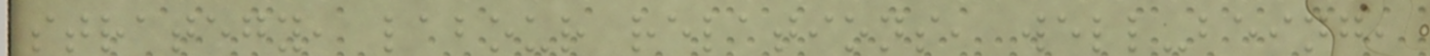strategy, labour relations, well-being,
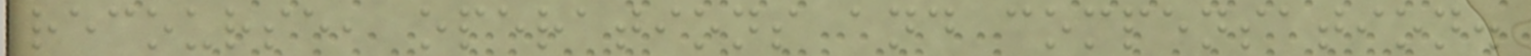recourse, operations and compensation.
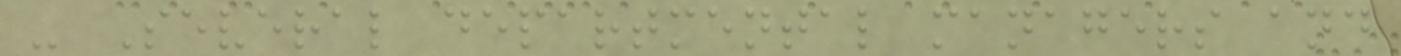- Several departmental managers and
